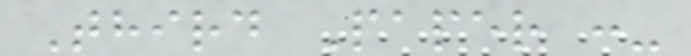Third Paper :-
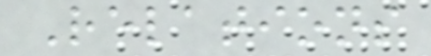Relations
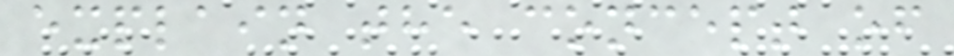explain the concept of
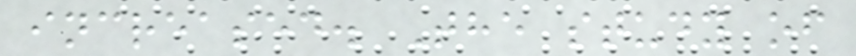increased. The study of
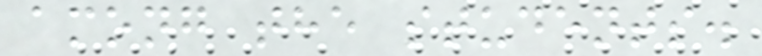among the students.
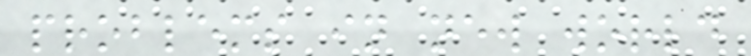problems in new world
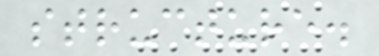structure.
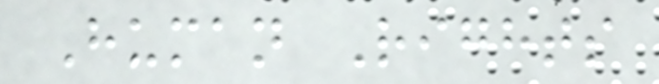Human Rights
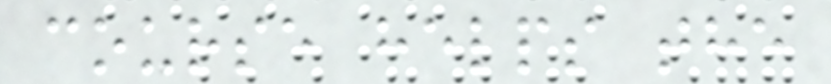course helps the
